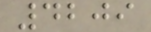4209
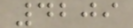4209
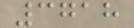3718
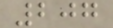207
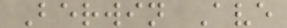Berwin Ave
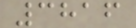3816
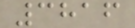3816
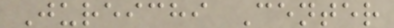Jureichi Center
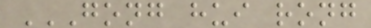GONG HUI RONG
